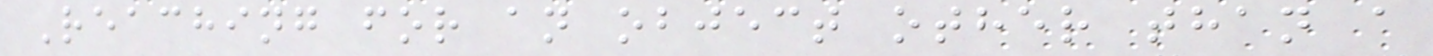Reaching for an object other than a
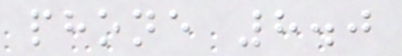phone 8.0
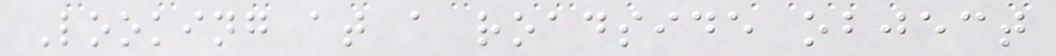Looking at a roadside object
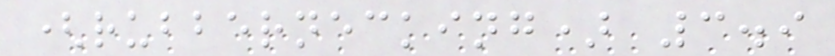(rubbernecking) 3.9
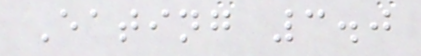Eating 3.0
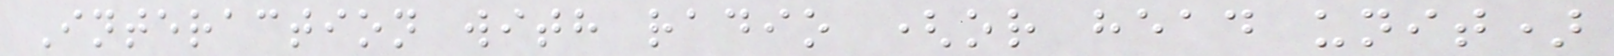Interaction with radio (or head unit)
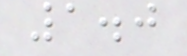1.0
